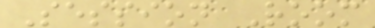Session Room
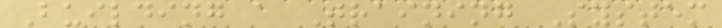Building a Training System
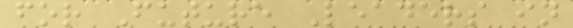for Future Leaders in
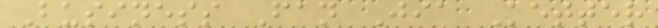Business Fan Jia Ketter
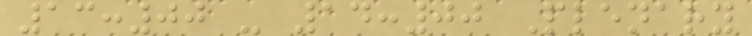13:00 - 14:00 Plenary
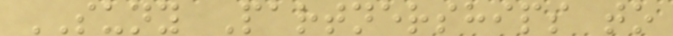SUNY Partnerships to
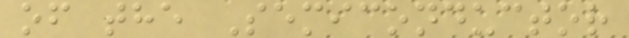of the Semiconductor
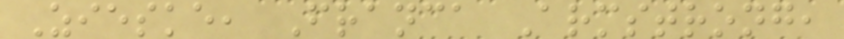Zieske, Franca Armstrong,
